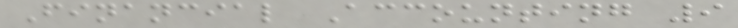Financial Accounting 9
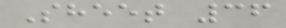Sheet 36
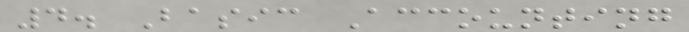4. Basic Accounting
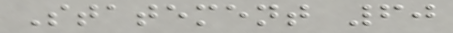Statement 60
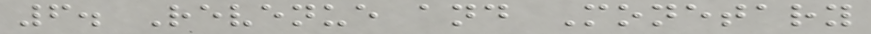6. Revenue and Monetary
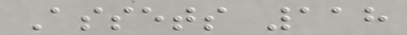Assets 118
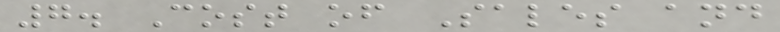7. Cost of Sales and
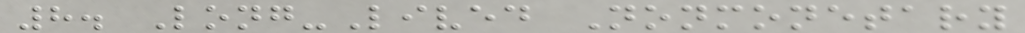8. Long-Lived Nonmonetary
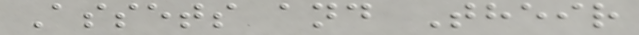Assets and Their
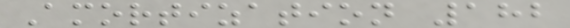Amortization 182
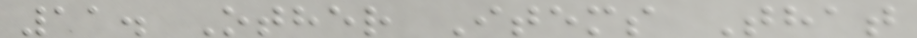11. Other Items That
